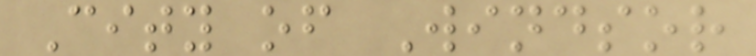City of Windsor
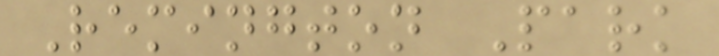Remington Park
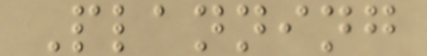Planning
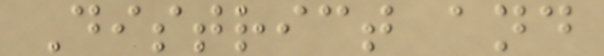District and
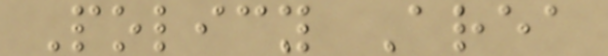Policy Area
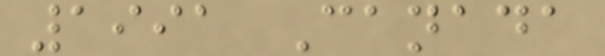1991 Canada
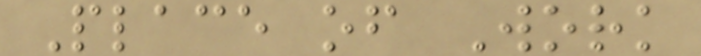Place of Work
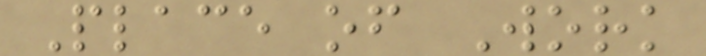Place of Work
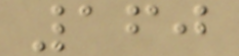160
